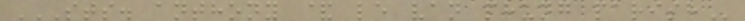STS. ANTHONY & LE VAN PHUNG PARISH
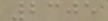2305
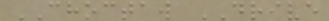CHOCTAW DRIVE
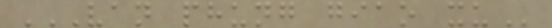VAN PHUNG GIAO XU
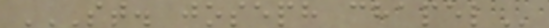ST. JOSEPH CHAPEL
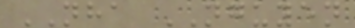NHA NGUYEN
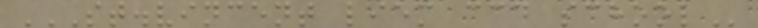ST.VINCENT LIEM CCD SCHOOL
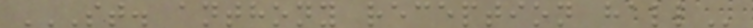ST. ANTHONY RECEPTION HALL
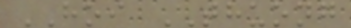HOI THUONG
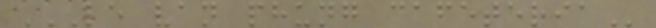LE VAN PHUNG CAFETERIA
